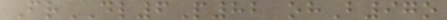FrDL6P82 ohB97o
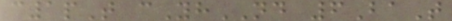c1pT cYhND 6BaT
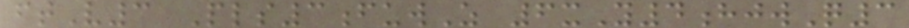ftV3 Pls3fuwZ 6xY4hjwQ3
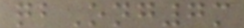qbOng7m
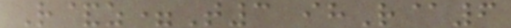R&z=T3 ihR@6
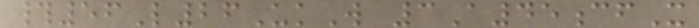#56L26UkW 3A45cfX
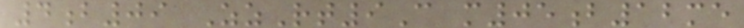4b09 ZzRt9C m05b12me
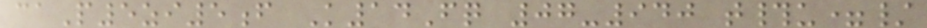caP5zi5f K14Fq 07-940 t#u=/
